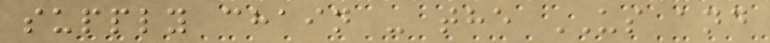supply chain - the US and
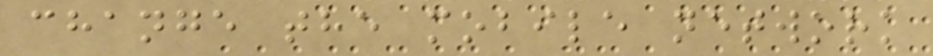change the mobile network
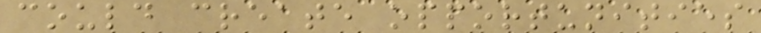could create opportunities
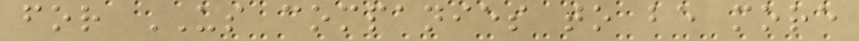for US companies to be more
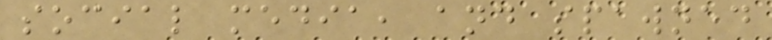social media, and spawned
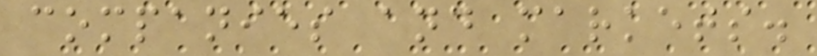companies and markets.
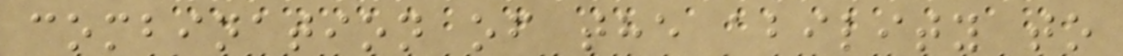combination of the ability to
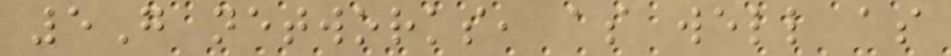5G networks, as well as
